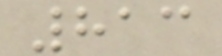813
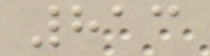813
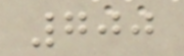700
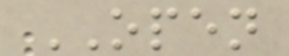OPEN
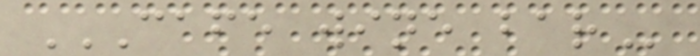CAFE WINE BAR
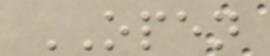OPEN
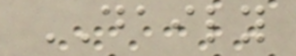DAILY
